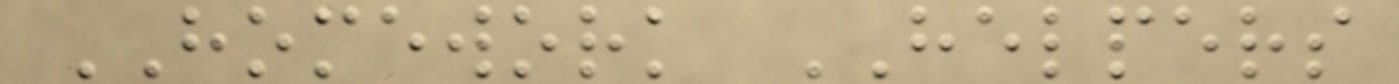HOMEWORK HELPERS
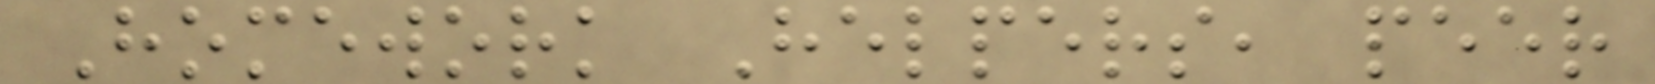Homework Helpers, peer
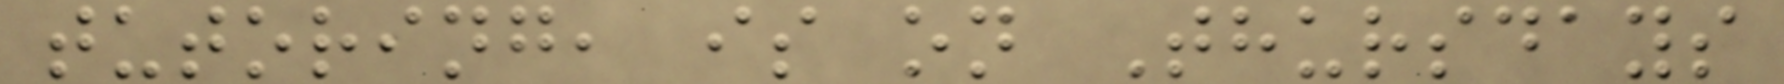tutoring, is on Thursdays
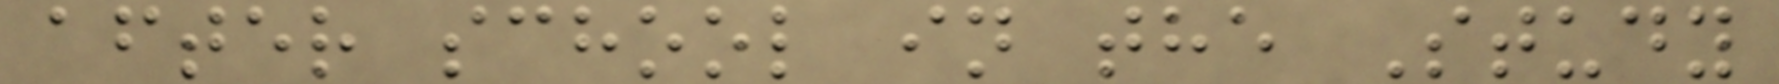after school in the Study
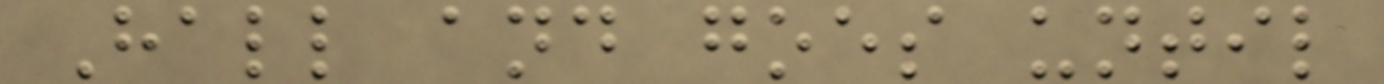Hall and goes until
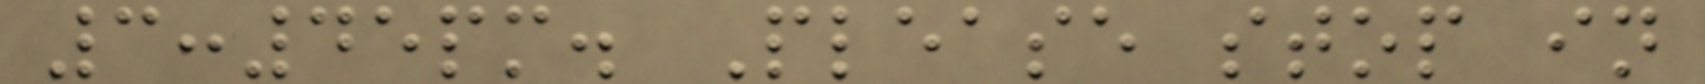3:45pm. Please stop in
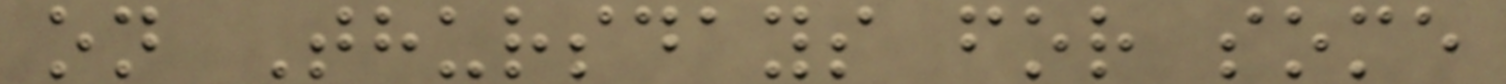on Thursdays for some
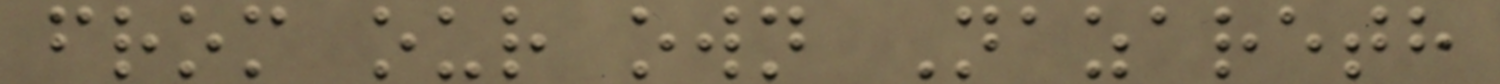from our own Nazareth
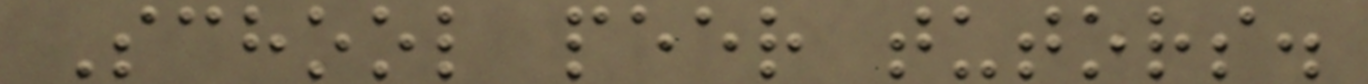School peer tutors.
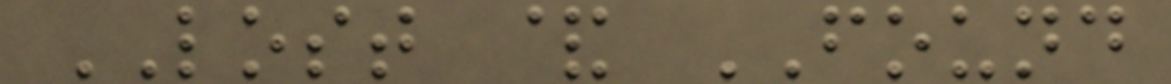LOST & FOUND
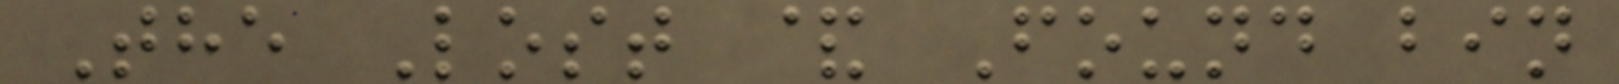The Lost & Found bin
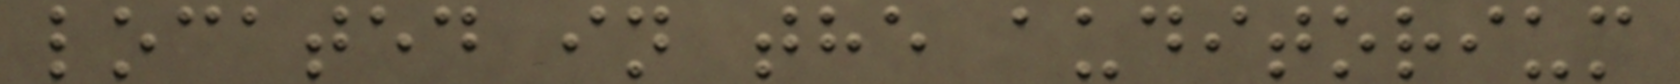located in the auditorium
